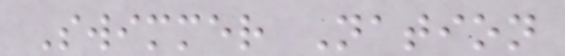Swimmer Nation
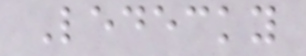Ledecky
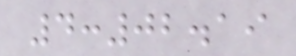4:02.19
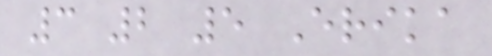3 2 5 Erika
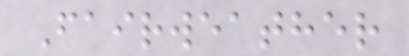Fairweather
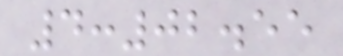4:02.55
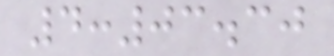4:03.30
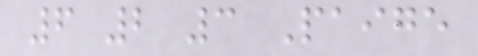6 2 3 Paige
